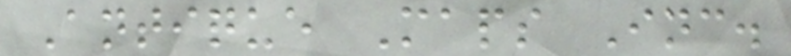Antique Maps Inc.
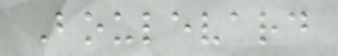Boulevard
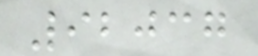92037
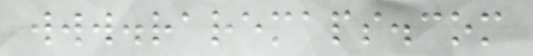www.raremaps.com
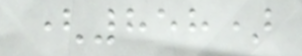(858)
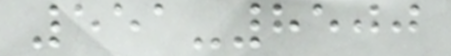551-8500
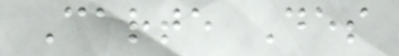Carte Des
